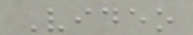Video
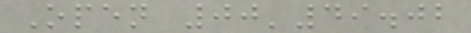Open 00'49.02
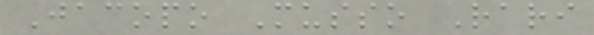Jacopo Musso Rari
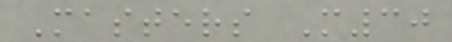Masters M30
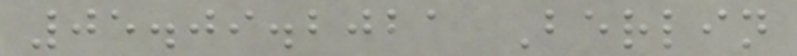05.09.2021 Berlin
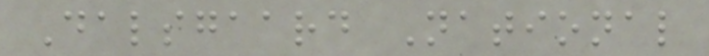Dalsgaard National
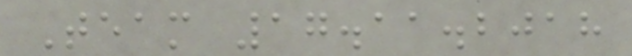Team 17.11.2018
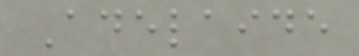Adelaide
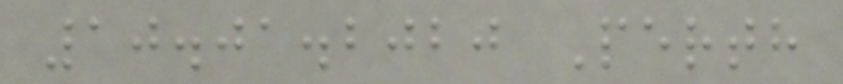10.01.2020 Perth
